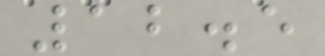12.5
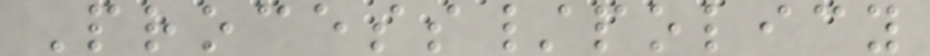Process/policy
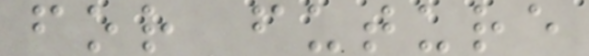for future
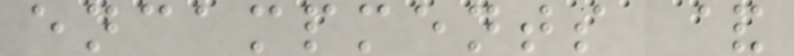encampments &
